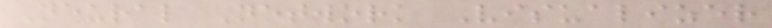Neural Network Visualizer
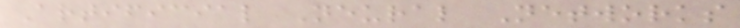Artificial Neural Networks
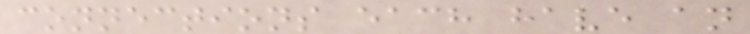connections each have an
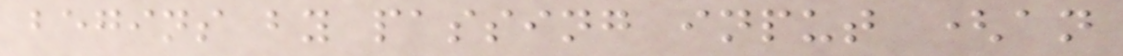begins by passing input (an
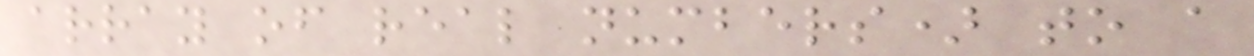array of real numbers) to a
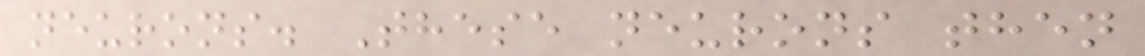neurons. These neurons then
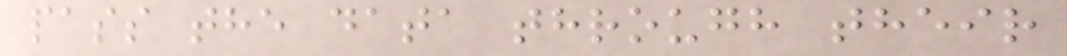pass the data through their
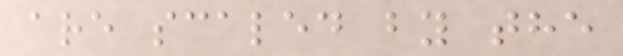are scaled by the
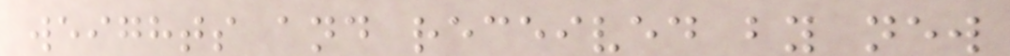weights and received by new
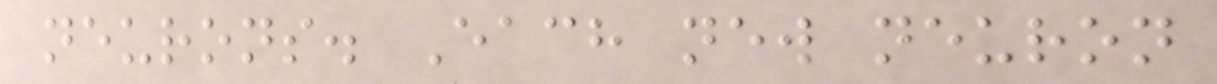neurons. Each new neuron
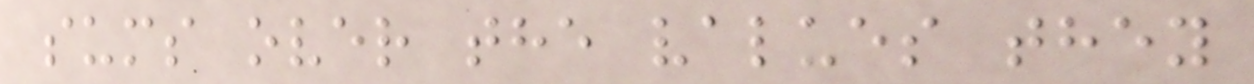sums over the values they
